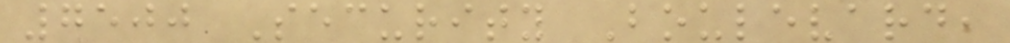7500 Security Boulevard,
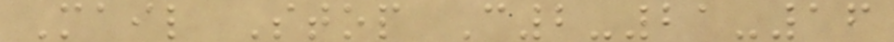Mail Stop C2-21-16
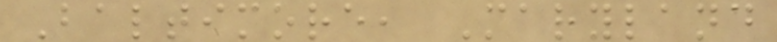Baltimore, Maryland
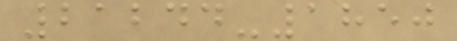21244-1850
